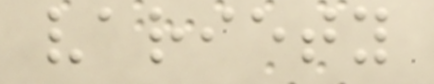variety
